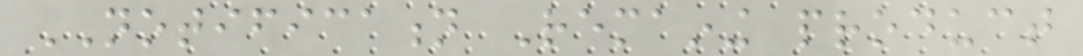NOTIFICATION Remaining product
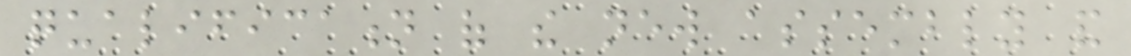qualification of the new assembly and
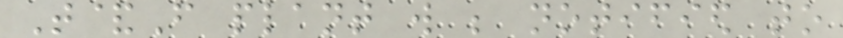T&F plant will be notified to
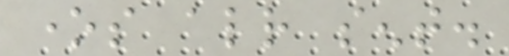ones already sent.
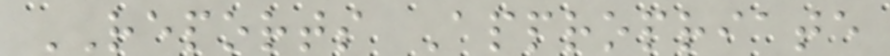REPORTS Appropriate
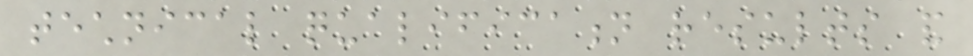technical qualification results and
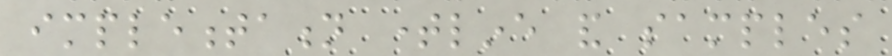implementation timeline and samples
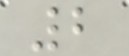2
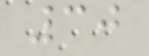30
